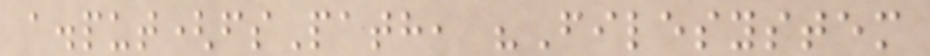a.put(fsPath, "Filesystem
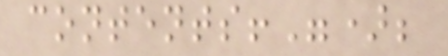contents!");
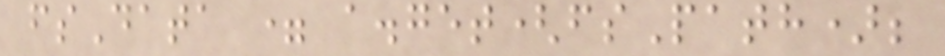fsData = a.get(fsPath);
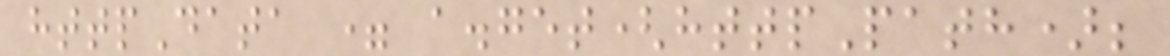httpData = a.get(httpPath);
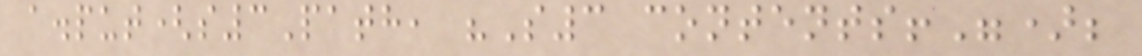a.put(s3Path, "S3 contents!");
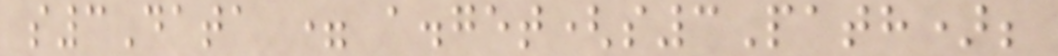s3Data = a.get(s3Path);
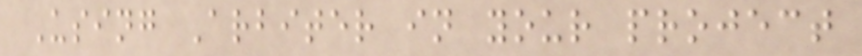Using Arbiter in your project
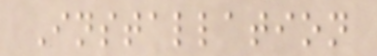Installation
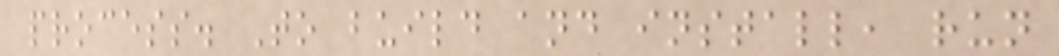process. To build and install, run
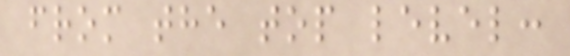from the top level:
